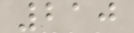210
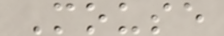Mouse
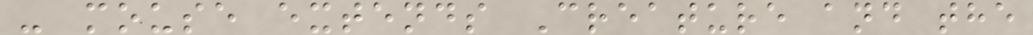- mouse extends Creature and the
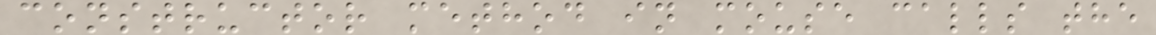constructor method in mouse calls the
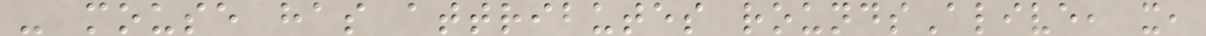- mouse has attributes roundsAlive, x,
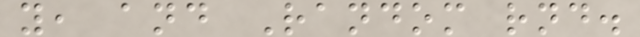y, and Random rnd.
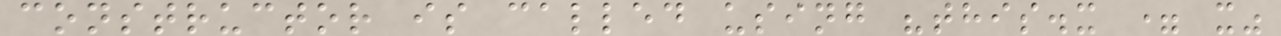constructor is called using "this.x = x"
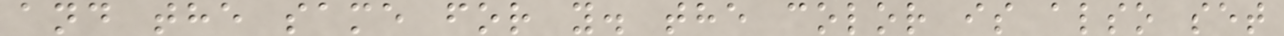and the same for y. the color is also set
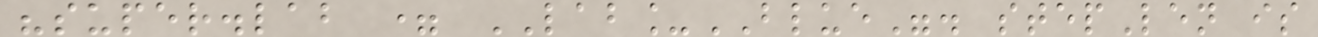"super.lab = LAB_BLUE". stepLen is
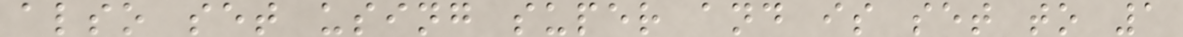also set using super and is set to 1
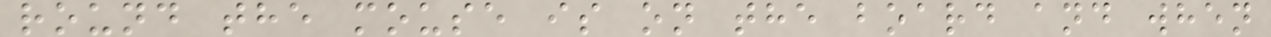round the mouse is on the board and when
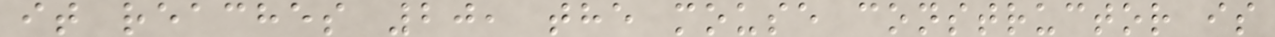it reaches 20, the mouse constructor is
